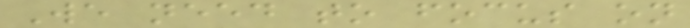We need to focus on
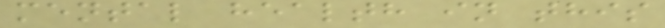mental health in this
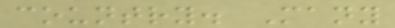country. Many
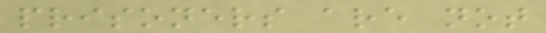prisoners are not
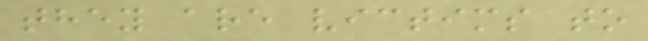they are victims to
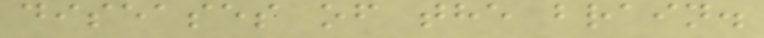diseases of the brain.
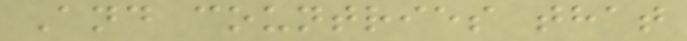And countries that
